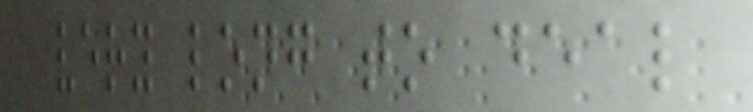very long to deal
